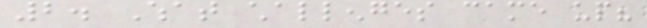2. What challenges came up?
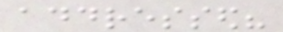addressed?
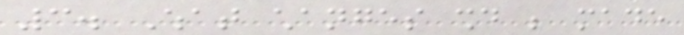3. What changes should be made
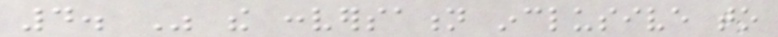4. Was the conversation inclusive to
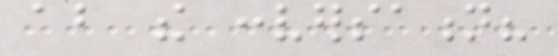about the conversation?
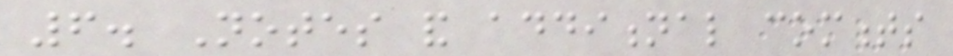6. Notes and additional comments
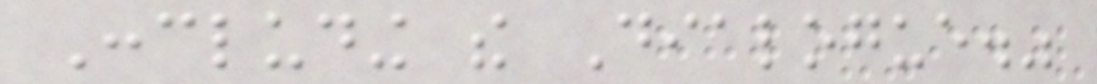Concluding the Dialogue."
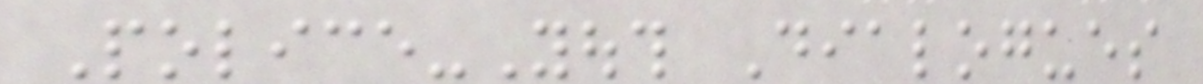Police-Youth Dialogues
